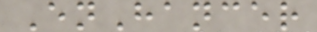EnHancer
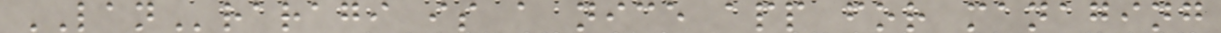LANraragi is a nice app for managing
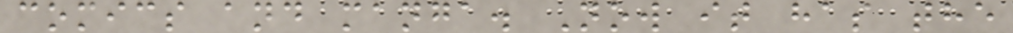comics and manga. Now it has the
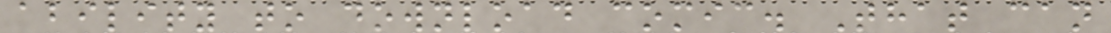ability to download comic. That can
